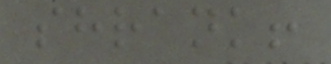shrank!
